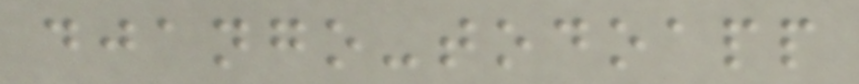django-todoapp
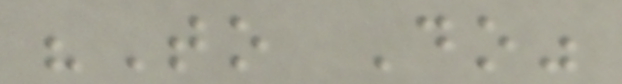"To Do"
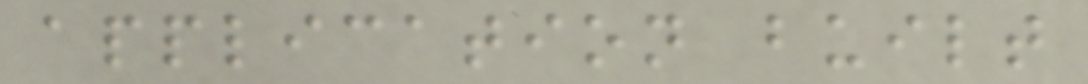application built
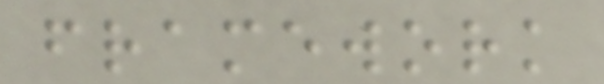framework
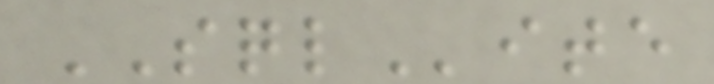SQLite
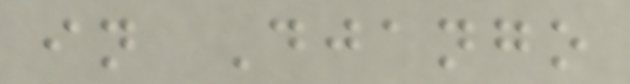in Django
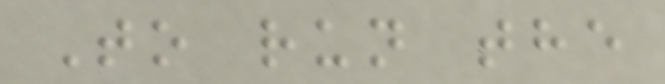To run the
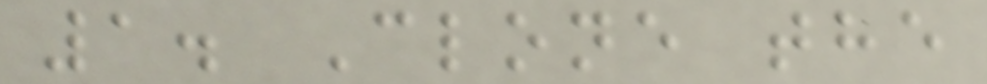1. Clone the
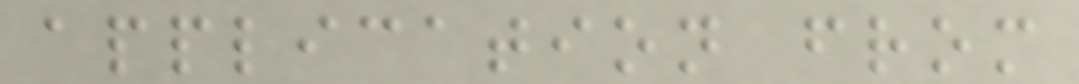application from
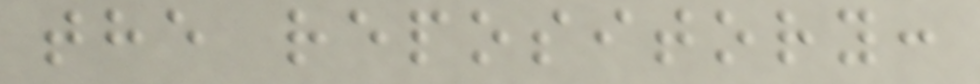the repository:
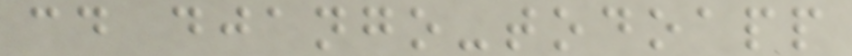cd django-todoapp
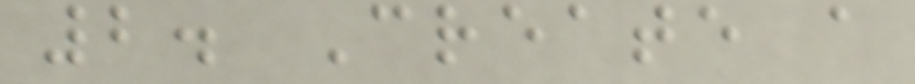2. Create a
